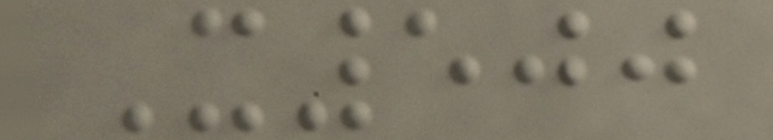X500
